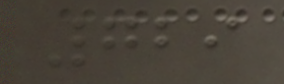729
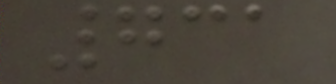731
